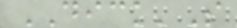DICK'S
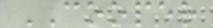COOPER
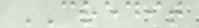CREDIT
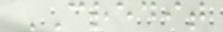CREDIT
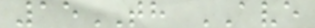15TH AVE
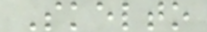Skelto
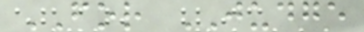FOR JUDGE
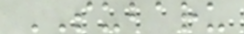SUBARU
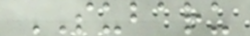SUBARU
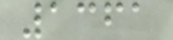1361
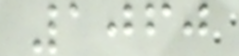1060
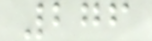276
